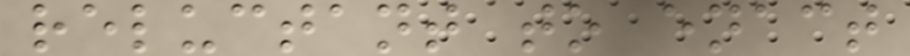reluctant to enact
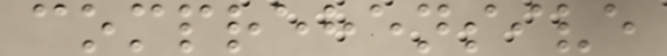comprehensive
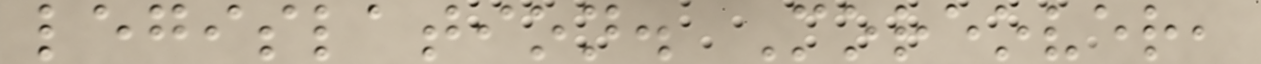legislation. Moreover,
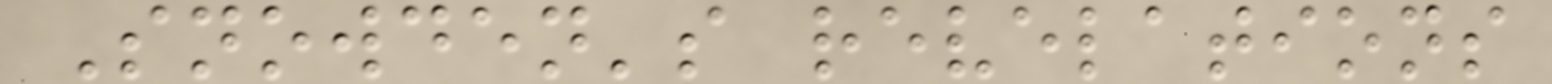Snowden's revelations
